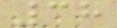38
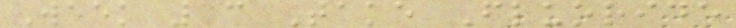Week 13 Take Fluoride
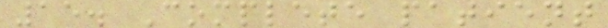15. Complete patient
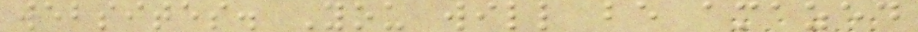websites. You will be amazed
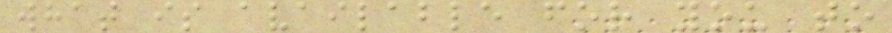what is available for you to
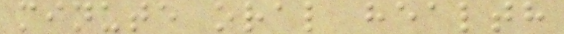minute oral health
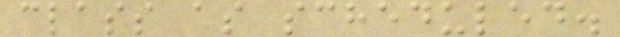class as scheduled.
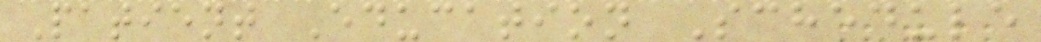Patient Education Schedule
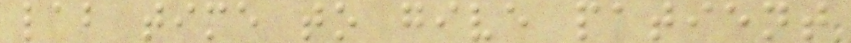lab time to give patient
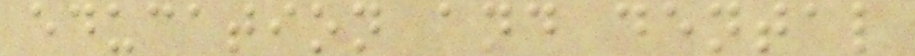education and dental
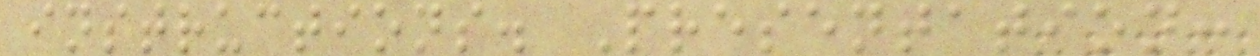instructions. Presentation:
